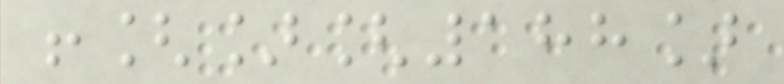![][188]
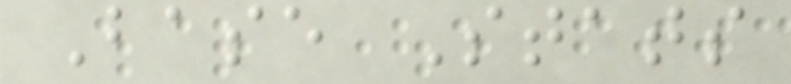Base Stats
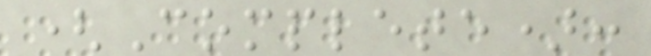(Complete):
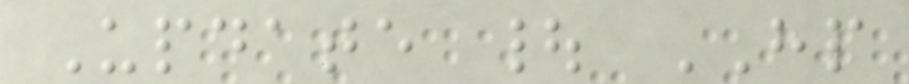Update | HP
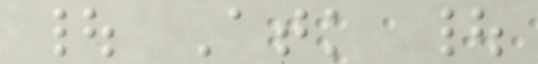| Atk |
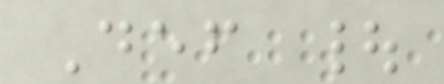Def |
